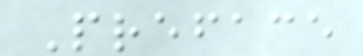Preface
